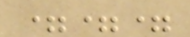===
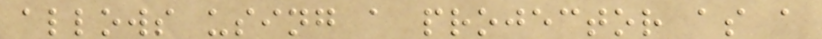allows using a projector as a
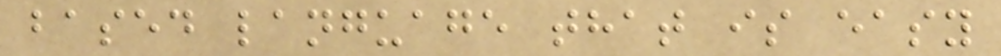based language that is easy
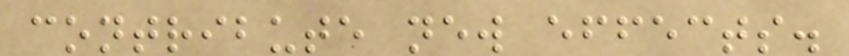contribute new effects.
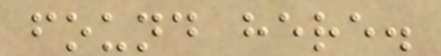found here.
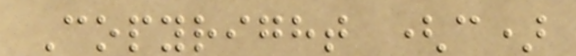Copyright (c)
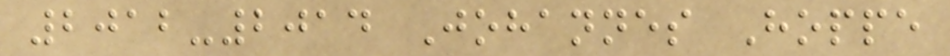2012-2014 Johannes Hoppe
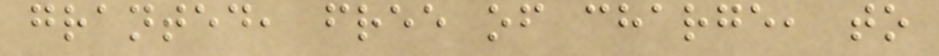granted, free of charge, to
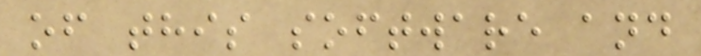of this software and
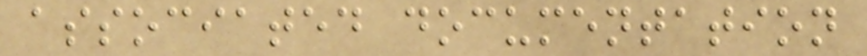associated documentation
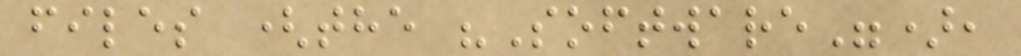files (the "Software"),
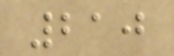210
